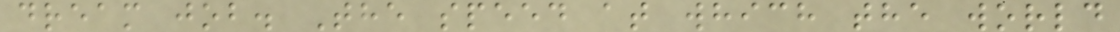dream job. The speed at which the world
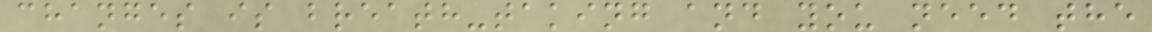changes is breath-taking and you need the
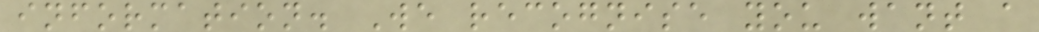information. We recognise you want a
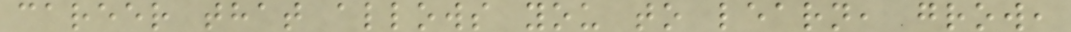career that allows you to learn, grow,
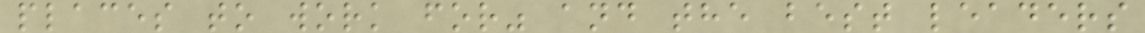places to work for" and the best leaders
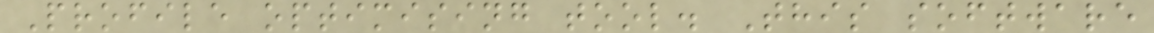Profile optimising tool. This software
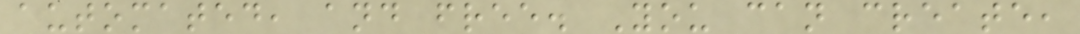automated, and free. You can create,
